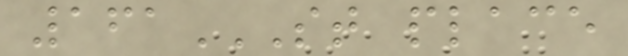161ST PLACE
